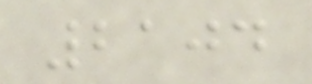2104
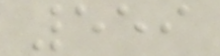559
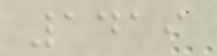1419
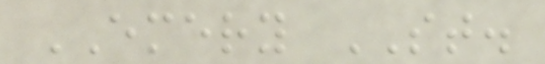EMERY ST.
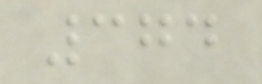374
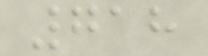718
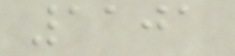1101
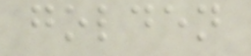golden
